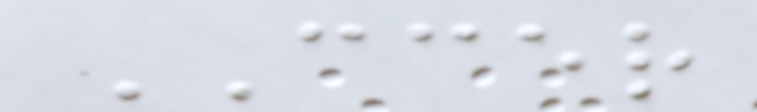CCER
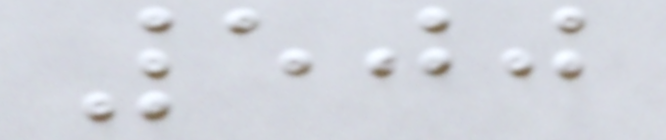500
